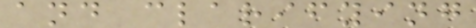and clarifying
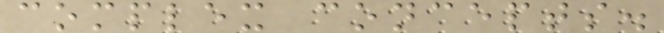complex concepts.
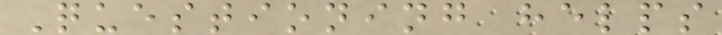Questioning helps
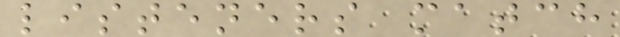listeners match
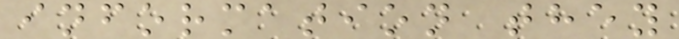information they
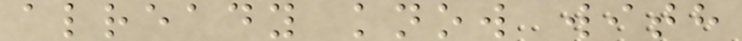already know with
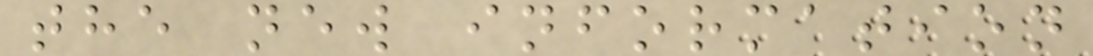the new information
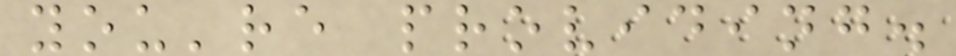you're providing.
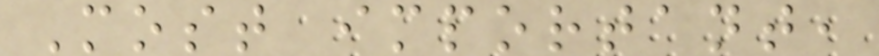Most important,
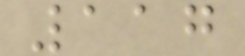117
